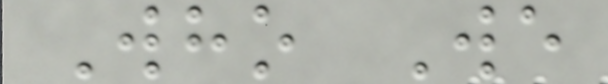Who We
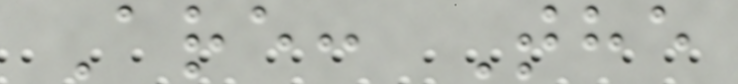Are: The
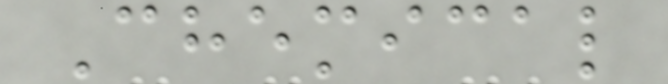Chemical
